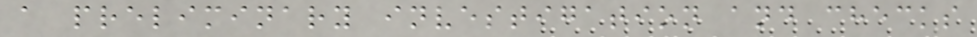a preliminary investigation and checks
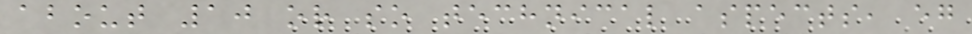about 10 or so technical aspects, eg
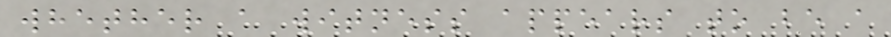whether a witness appears to be a
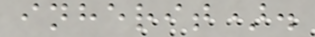inherit).
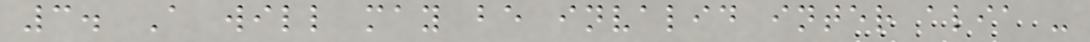3. A will may be invalid inter alia -
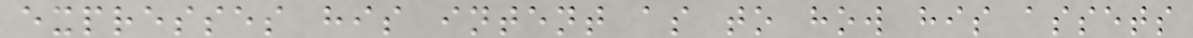expresses his intent as to how his assets
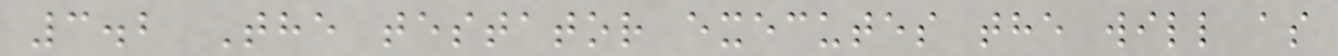3.2 The testator executes the will as
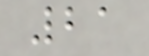21
